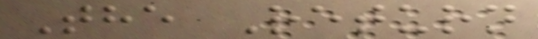The Return
